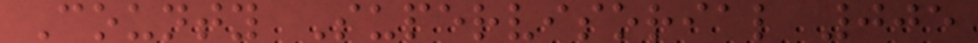County Supervisorial 005
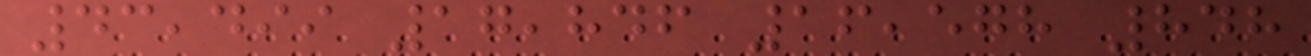43,499 17,846 16,578 848
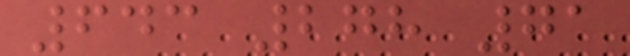643 278 71
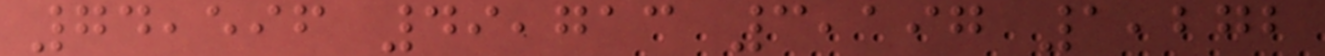74,596 49,713 3,197 1,272
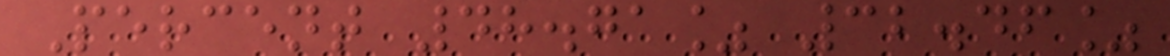Percent 48.71% 32.46%
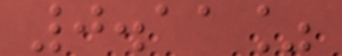0.11%
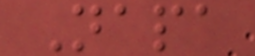Napa
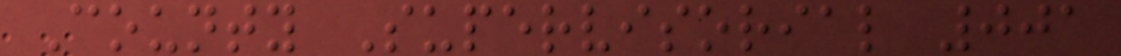County Supervisorial 001
